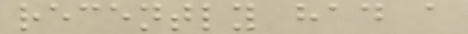recently had a
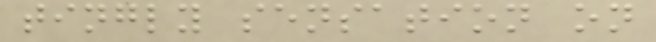tingly sensation on
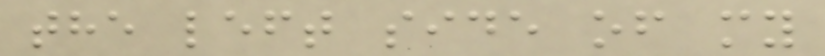the left side of my
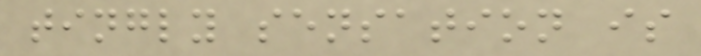tingly sensation is
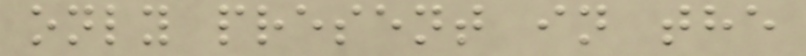only present in the
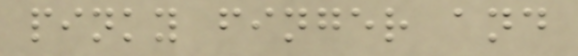pinky finger and
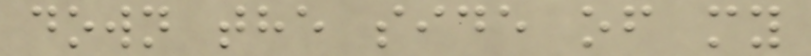down the side of my
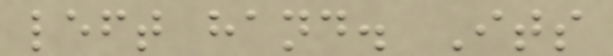left hand. Its
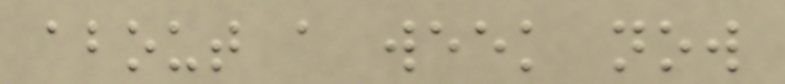about a week now
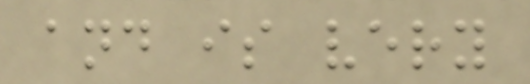and is very
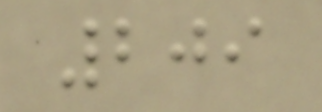209
